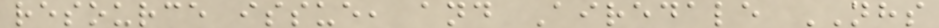resource issue, and Airedale NHS
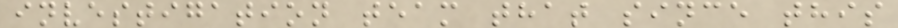investigation team that since this
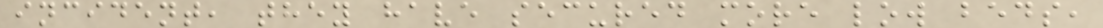incident, they have secured more low beds,
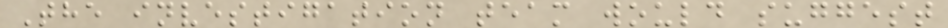The investigation team would suggest
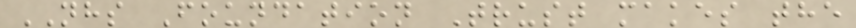NHS Foundation Trust makes the
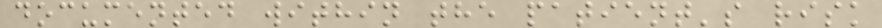documented within the patient's risk
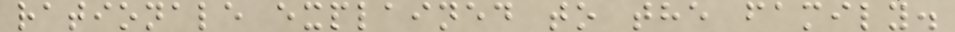rationale explained to the family.
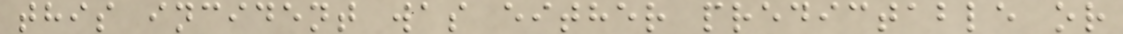this incident was either predictable or
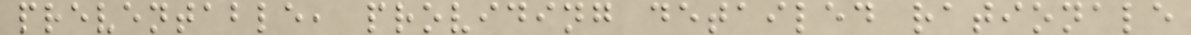preventable, providing detailed rationale
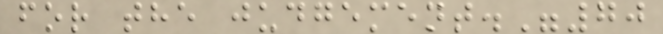for the judgement."70
